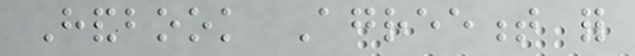Handbook Agreement for
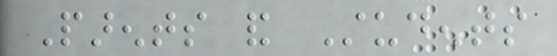Parents and Students
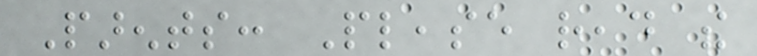Parents: Please read the
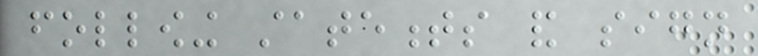following statements and sign
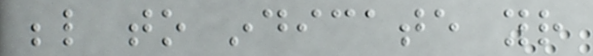below to indicate your
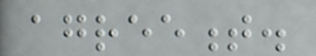agreement.
